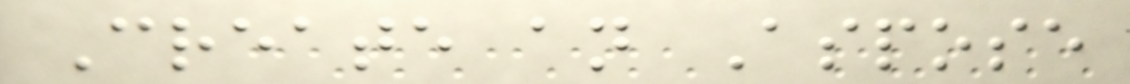Create an Aspose
